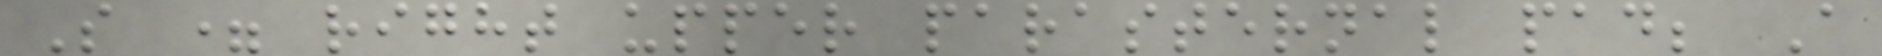S = right upper parasternal pad; A
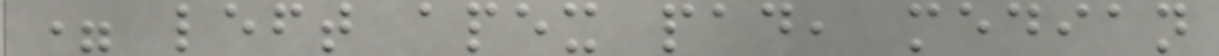= left apex pad, median
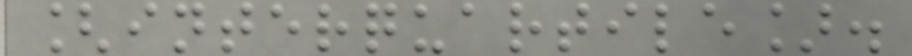[interquartile].
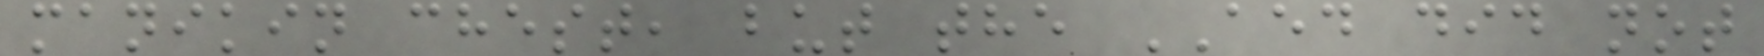manikin chest, but the AED did not
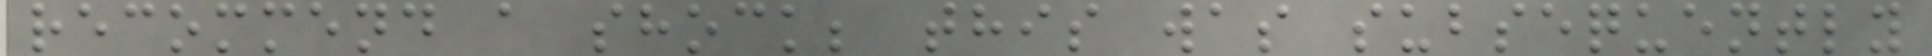recommend a shock; this was subsequently
